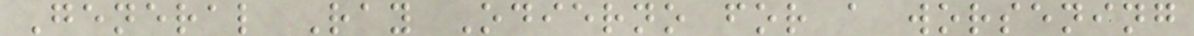General Ray Odierno for a worsening
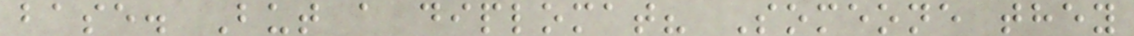base. But a diplomat? Someone they
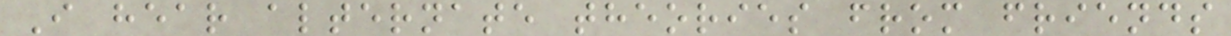I hear alternate theories from friends
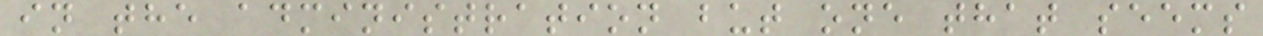in the administration but one that seems
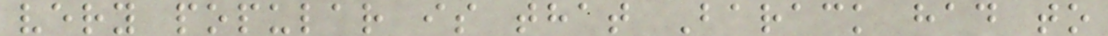very popular is that Barack had to
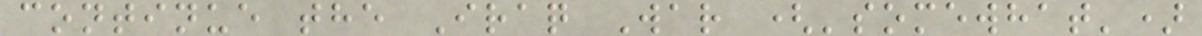continue the Iraq War ('somewhat')
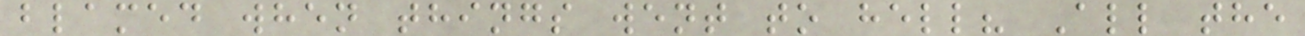blamed when things went to hell? All the
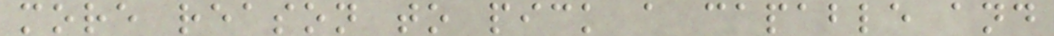more reason to pick a capable and
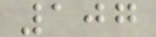107
